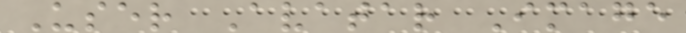User Avatar Image
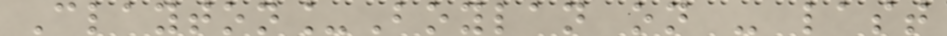Clayton_Boylan on - last
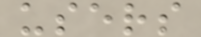users
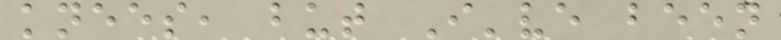knees, but I've been
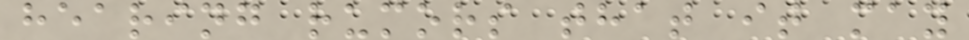hearing rumors that it may
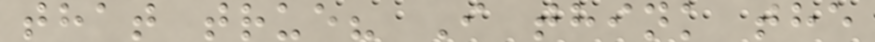that true? I think the
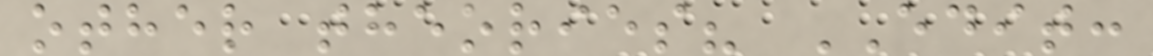other theories? EDIT:
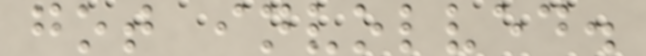got involved.
